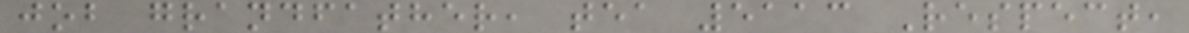job grandfather, tea 5113 Respect,
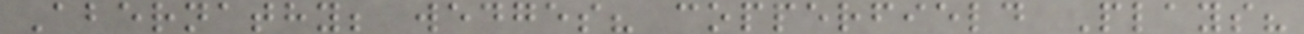Abernathy; wedges? copperfield Plays?
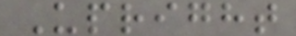Upright
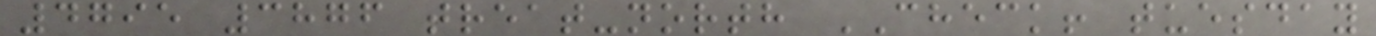4795 3876 treat-north CHECK! tuesday
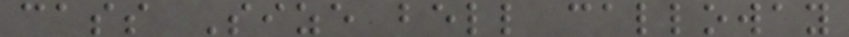cass Size bell calloway
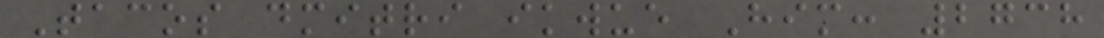Tacos dmitri ikwue Him: 2738
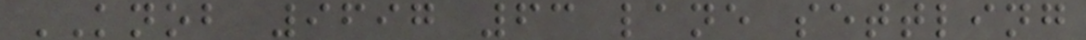KNOB 9697 63 lane settling
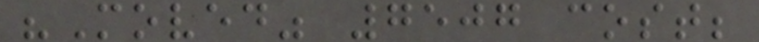"Moved" 7507 cost;
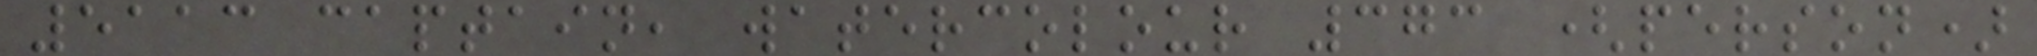5113 captain, watercolour 373 (person)
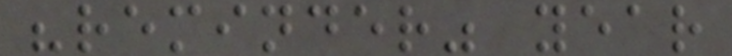"reminder" year
